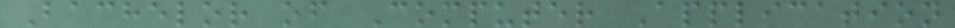Bachelor of Computer Application
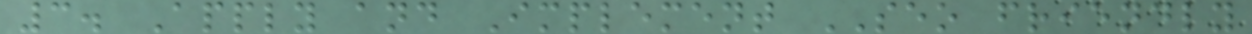3. Apply and Implement SEO friendly
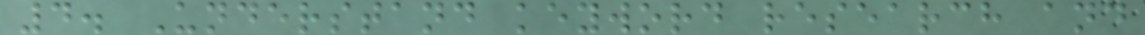4. Understand keyword research and
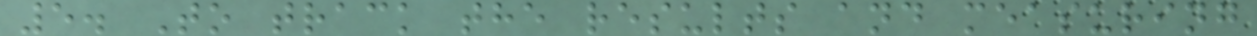5. To track the results and measuring
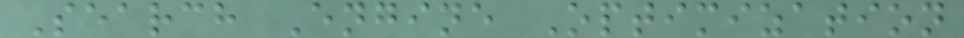Search Engine Optimization
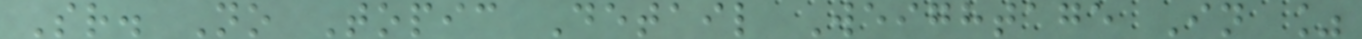Sr. No Topic Detail Weightage In %
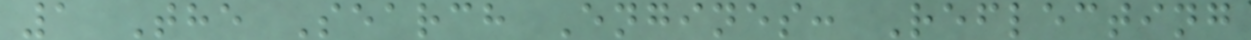1 The Search Engines: Reflecting
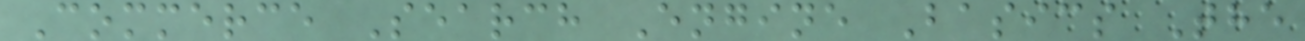Commerce Search Engine Basics The
